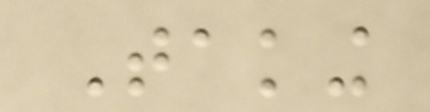Taking
